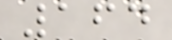164
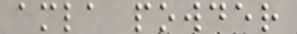amla powder
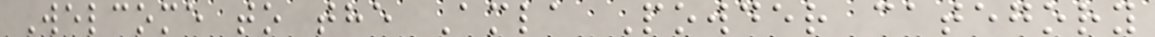Welcome to the Amla Powder category
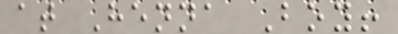at Henna Boy!
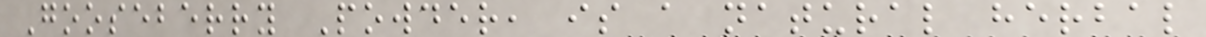Gooseberry Powder, is a natural herbal
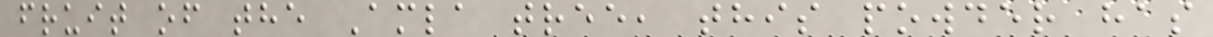fruit of the Amla tree, this powder has
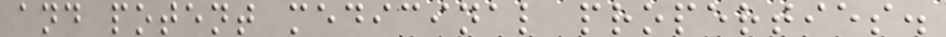and potent medicinal properties.
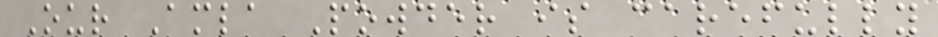Our Amla Powder is carefully
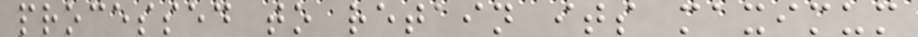processed to retain its maximum
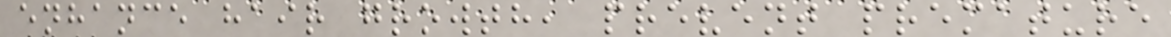enhance hair growth, prevent premature
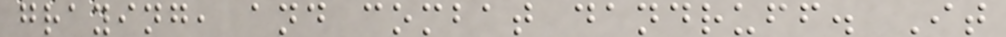graying, and combat dandruff. It
